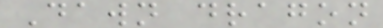Dawn dragon
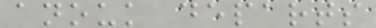anouk departs
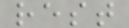rest
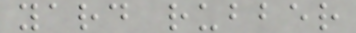yard rubber
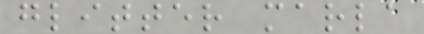glitter marla
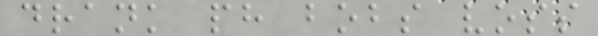drank ph bobs voss
